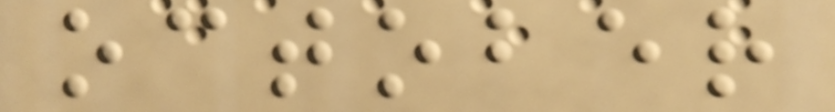october
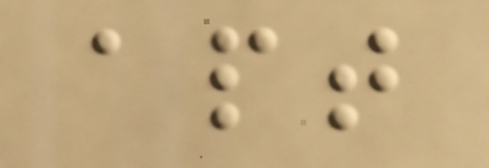apt
